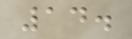14.
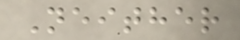Neither
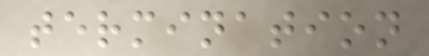termination
